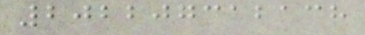202207312138
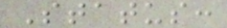Status:
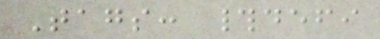Tags: #defi
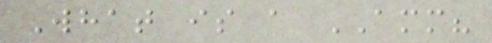What is a AMM?
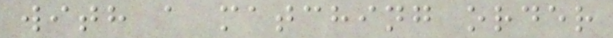with a matching order
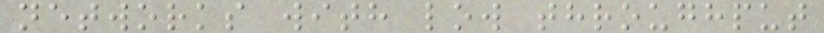networks with low throughput
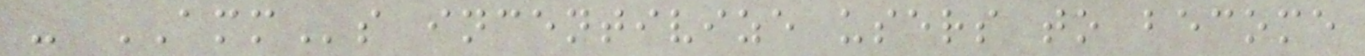- AMMs incentivize users to become
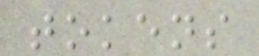tokens
